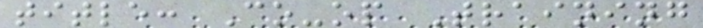title: Co-op Training
